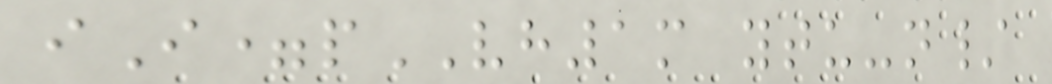iI=pVH1m ytu-n/
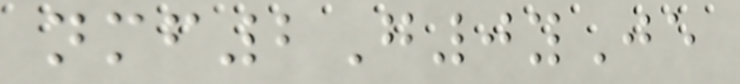nmf2G0yJe
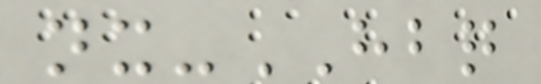nx-HBQ
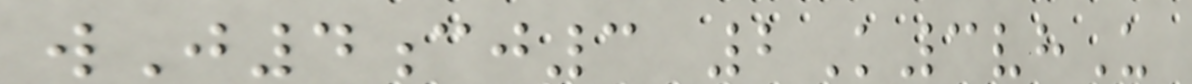wJ4cj3 2K3vhU
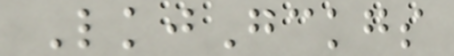LkjGckgs
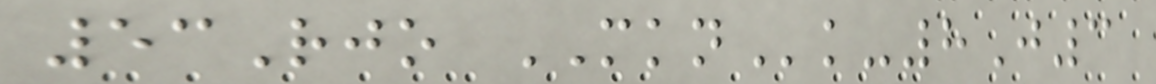53Rjo MKNk-8J3
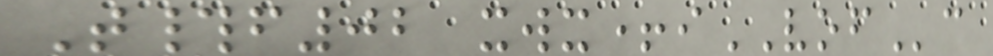T#f02 xwx+iVOFc
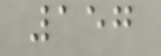157
